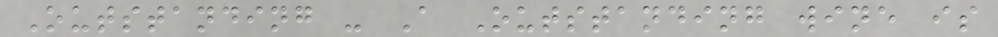Outstanding - A Outstanding wine is
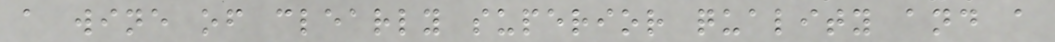a wine of clearly superior quality and a
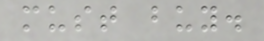must buy.
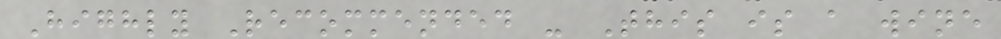Highly Recommended - This is a wine
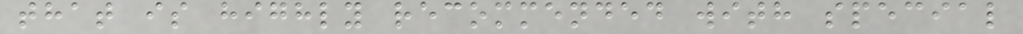that is highly recommended with special
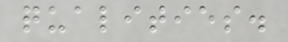qualities.
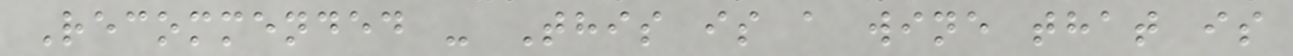Recommended - This is a wine that is
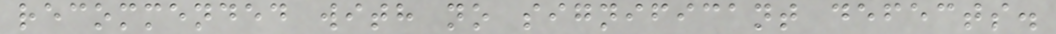recommended with no significant defects.
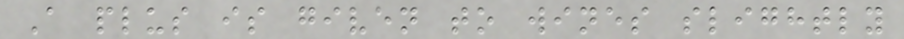A plus is given to wines slightly
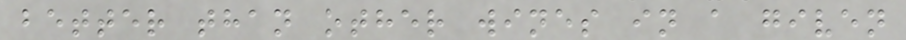better than other wines in a given
